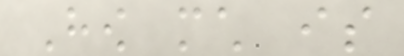How much is
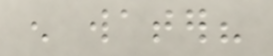enough water?
